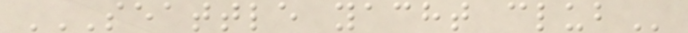SEATTLE YACHT CLUB
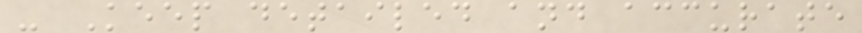- Keep detailed and accurate
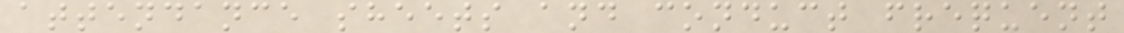attendance sheets and conduct frequent
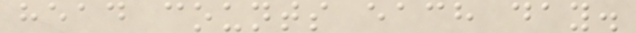head counts each day.
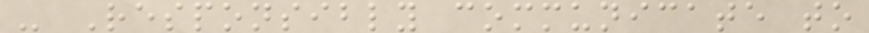- Responsibly communicate to
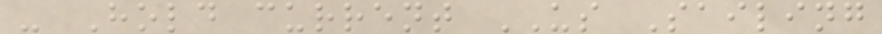- Hold current US Sailing
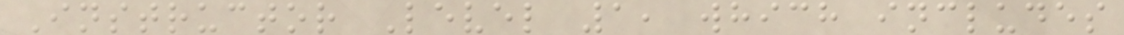Instructor Level 1, which includes
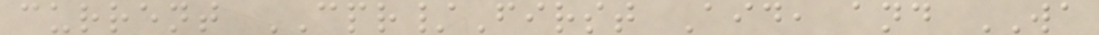current CPR/First Aid, and WA
